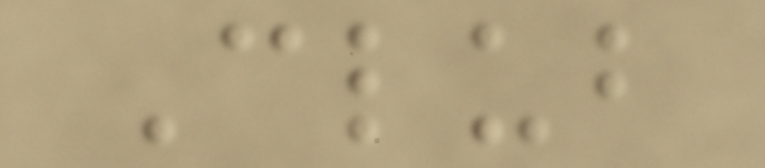Club
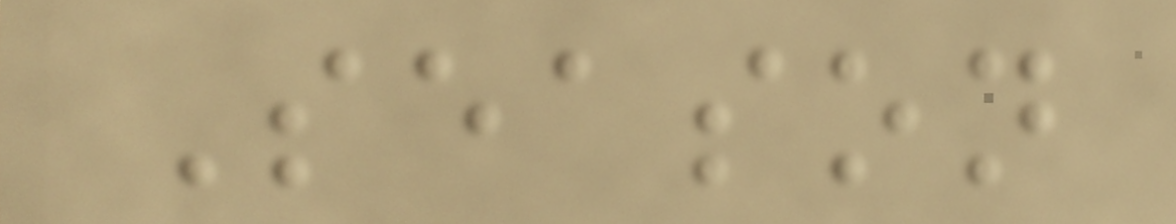Season
